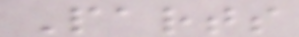Parts
